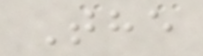The
